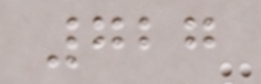727
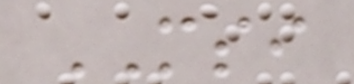MSI
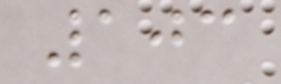103
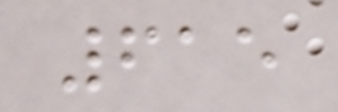615
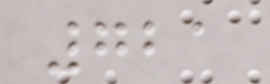721
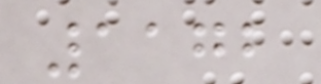1172
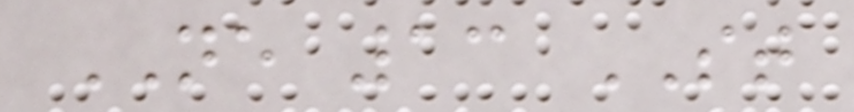NE 13 ST
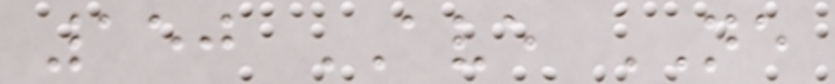150 AVE NE
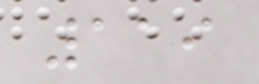119
